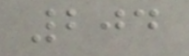204
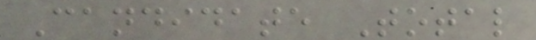Candidate Total
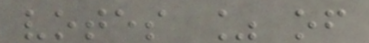votes % of
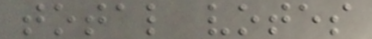total votes
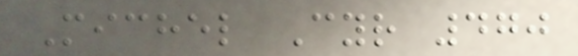Michel Cyr 470
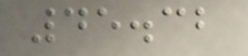45.32
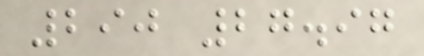290 27.97
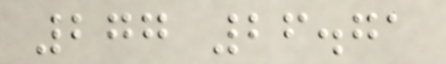277 26.71
